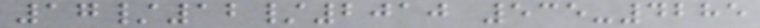17/12/2010 535-4285
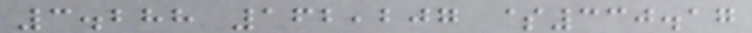3.288 162,207 $330.17
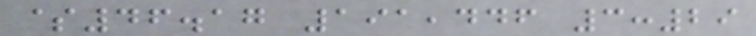$46.17 191,446 3:29
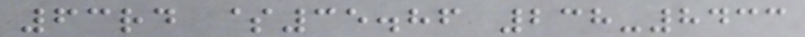63rd $35.86 238-8433
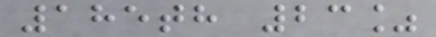185th 23%
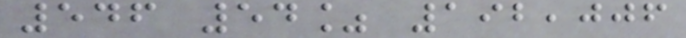546 54% 192,006
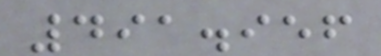491.956
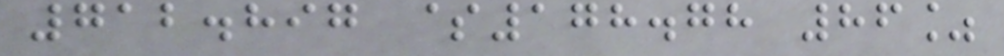712.897 $178.78 86%
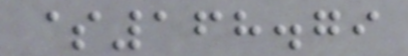$168.79
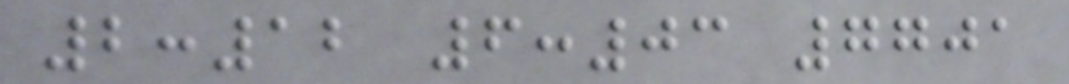2:12 6:03 7701
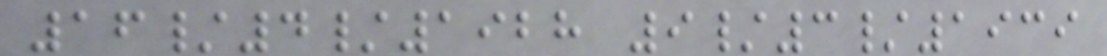16/4/1928 9/3/1939
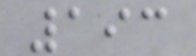193
